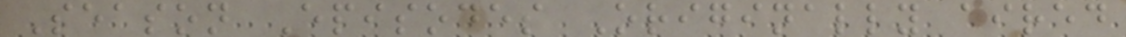Season Episodes Originally aired
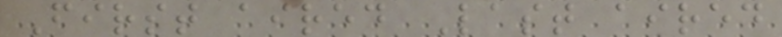First aired Last aired
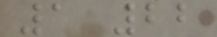1 22
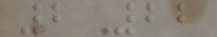2 22
